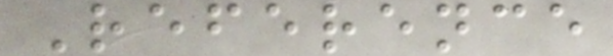Reference
